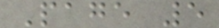Page 5
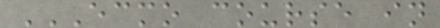ECMO COURSE IN
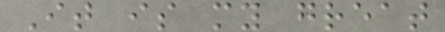It is my great
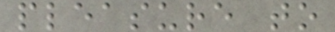pleasure to
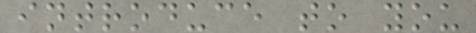introduce to you
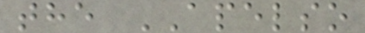the APELSO
